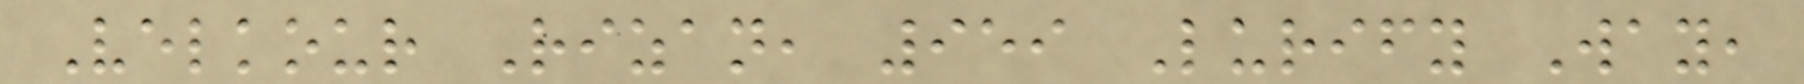Velkour Rizan, 959 Lurify Way,
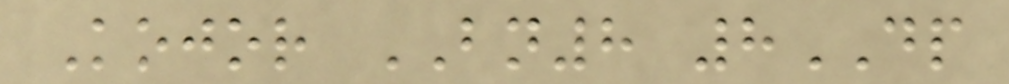Kojor BN8 8DP
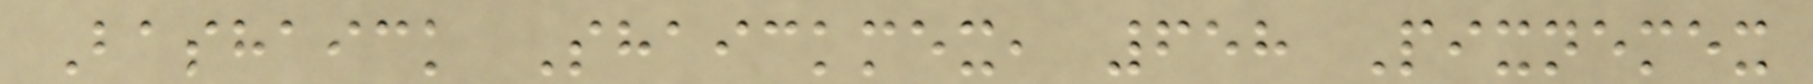Bashaick Shaickmex, 658 Pixnemex
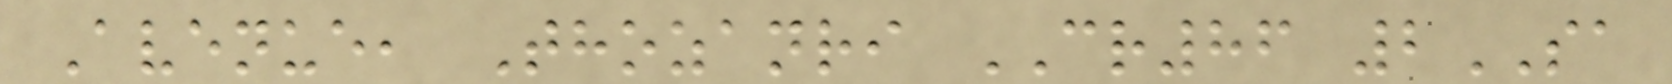Avenue, Thozanri CR86 2SA
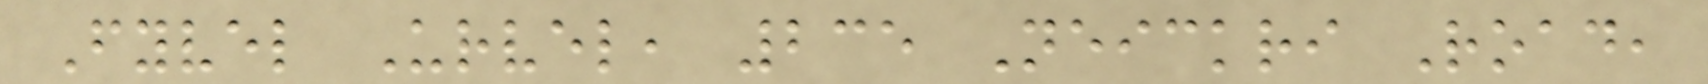Fyvel Urvel, 235 Neickri Road,
